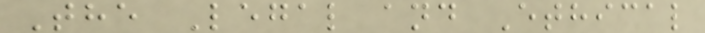The Legal and Ethical
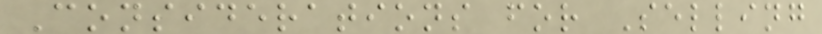Considerations for Selling
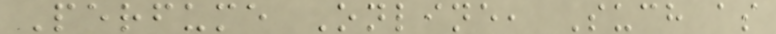Perfume Online, Such as
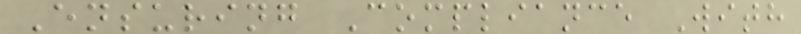Ensuring Compliance With
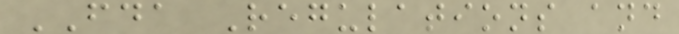FDA Regulations and
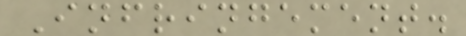Infringement.
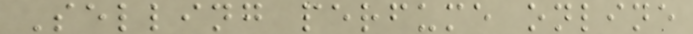Selling perfume online
